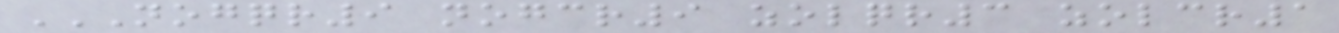NOGQR9 NOGCR9 ZOLQR3 ZOLCR1
